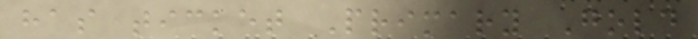has ticket Primary Gold
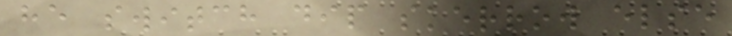he switch dip skerrow else
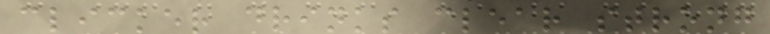clicker drinks clear strong
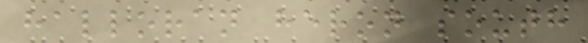halloran heron south
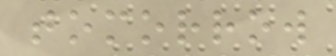tomorrow
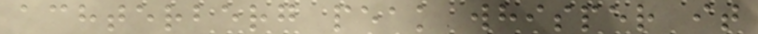achterberg peak whisper it
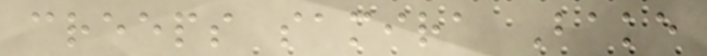creeps samira Bake
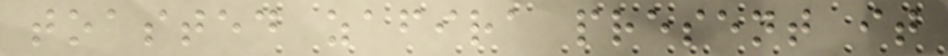toasted zafira present it
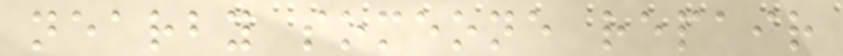nearby someone repair
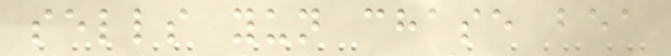sells yun chase bea
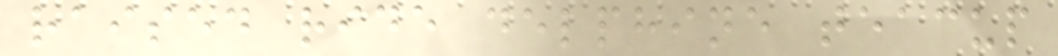raised ride delphine teacup
